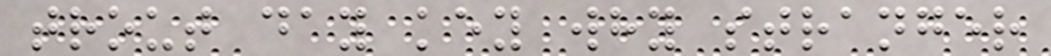trout day key why stranger
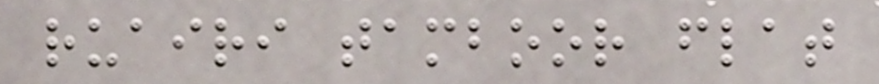ruairi tamboor flat
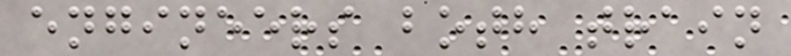engineers both train
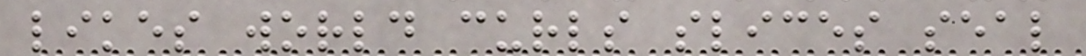likes world curls slices seal
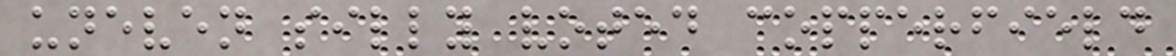uneven silly voted copperfield
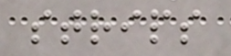strips
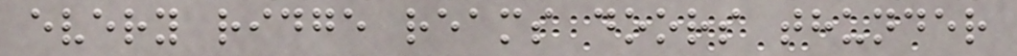every ridge reams doors thunder
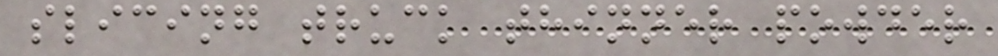slicing truck thinner powder
